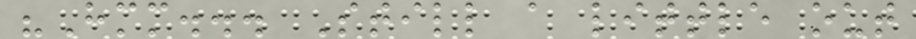"Hmm... Still a little out
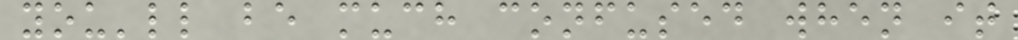you'll be much confused when it
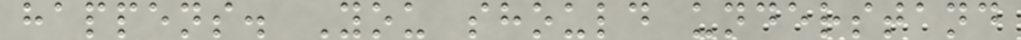happens. You should understand
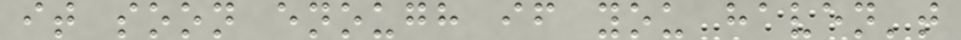it soon enough if you haven't
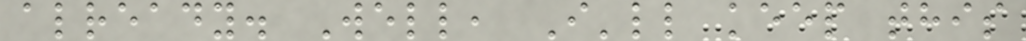already. Well, I'll keep this
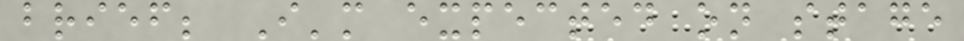brief; I'm expected on stage
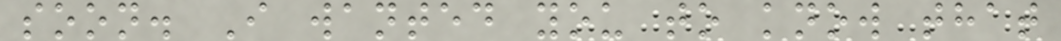soon. I wanted you to know that
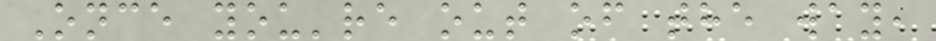Once you're out of the way,
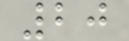20
